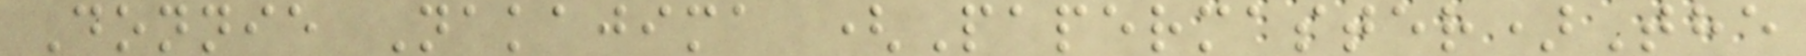Donnie Nakajima (Papermaster)The
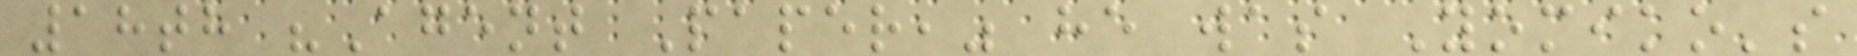18th "Agent Paper," he was Yomiko's
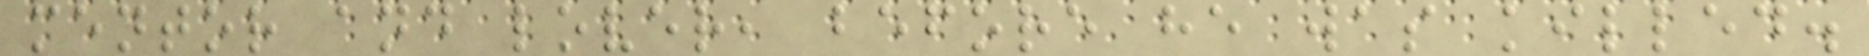mentor and lover, before he was killed.
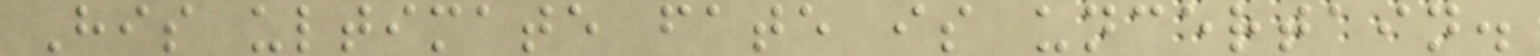His ultimate fate is uncertain.
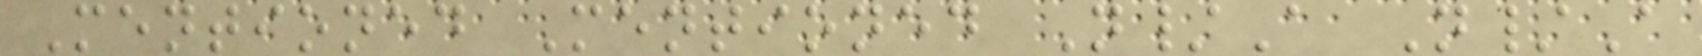Mentioned Mentioned N/A N/A
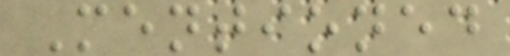Mentioned
